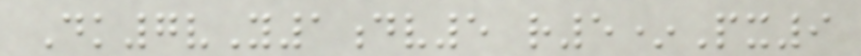Dk7vY1dv5 r5*Px9
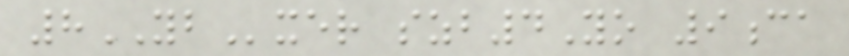8YBxer szb4Yo 9ca
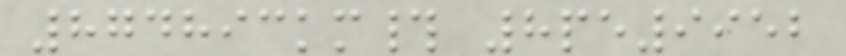874893km# 8pe9952
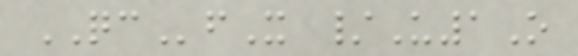QCfX /U1O
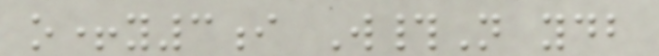o+y3i W#N ydb
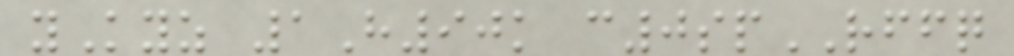yKyz 1H90k c0spRFFQ
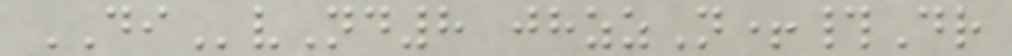DIvNd8 jhzzN+#Dr
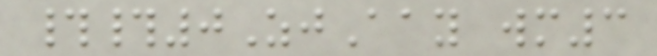##0ZjAay wm3
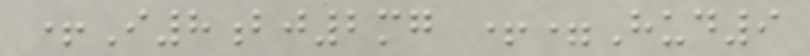+I8bj2mg +=Hud9
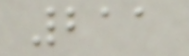211
